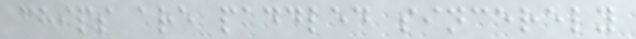chips are paddled sincerely
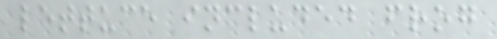lettuce included frog
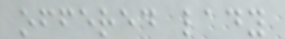offered lady
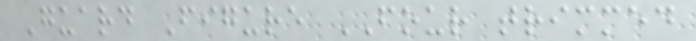Guard Figure FOUR trimmed
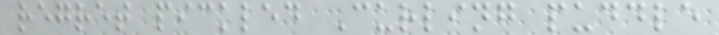regret pickled Curling puddle
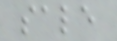sale
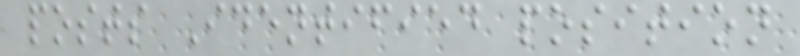posts Identified position
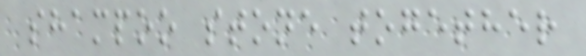shampoo stone together
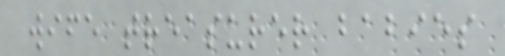wife treasurer babies
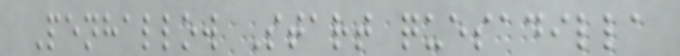Penhallow Start quesadilla
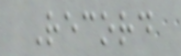Record
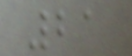21
